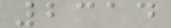2314
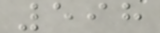598
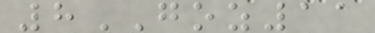8GOZ11
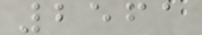2561
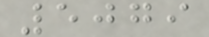5079
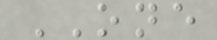ONE
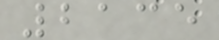2135
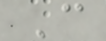C
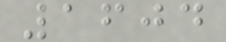1604
